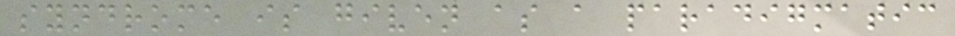syndrome is given as a paradigmatic
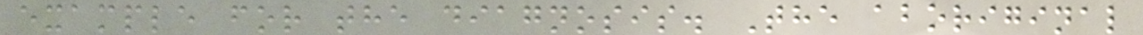example for the diagnosis. The aboriginal
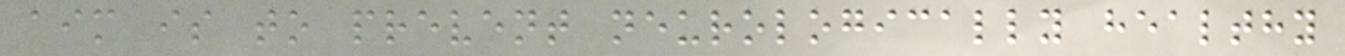aim is to prevent neurologically healthy
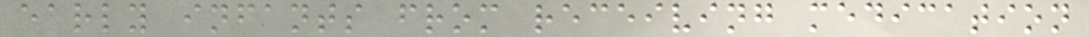early infants from receiving medication
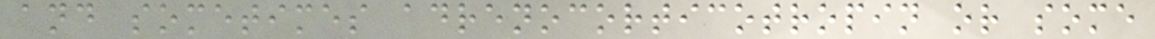and sometimes adrenocorticotropin or some
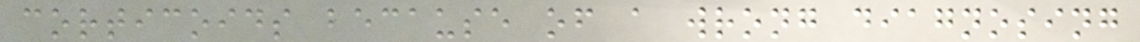corticoids because of a wrong diagnosing
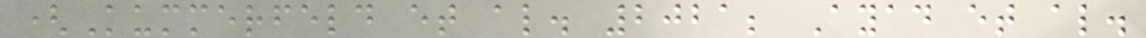(Kummerfeld et al. 2021; Ayad et al.
